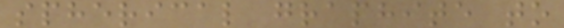spherical graphite to
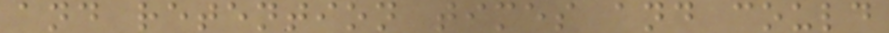and retention times and could
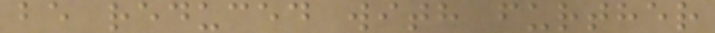be reduced with further
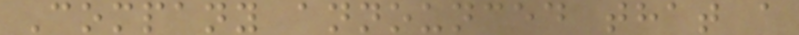Company announced that a
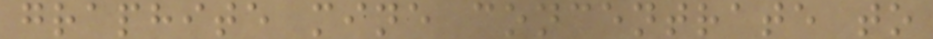graphite mine concentrate to
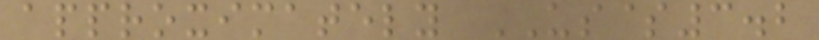approximately US$3.2
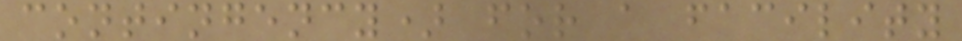contingency) for a facility
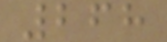268
